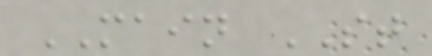MAIN ST
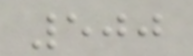500
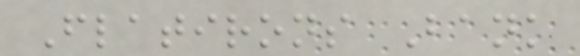Flatirons Bank
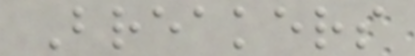Breakers
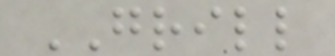GRILL
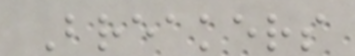Breakers
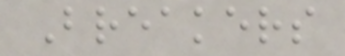Breakers
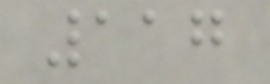117
